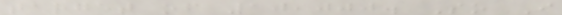target of 10,000. So I
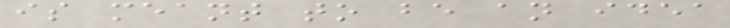is meant to be an idea
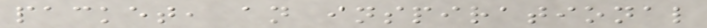packet, an inspirational
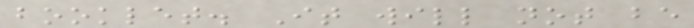booklet. It will not be
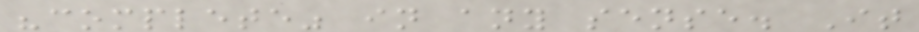"complete" in any sense. It
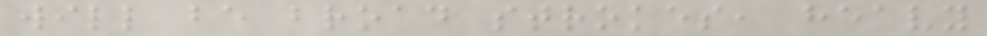will be broad strokes, heavy
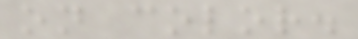on color.
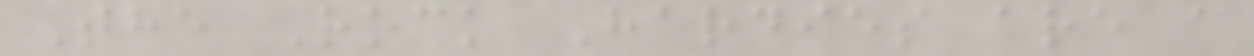The Rock Hardies are a
